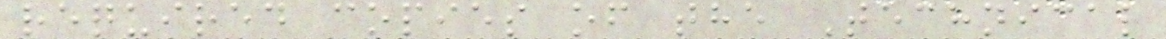required copies of the Technical
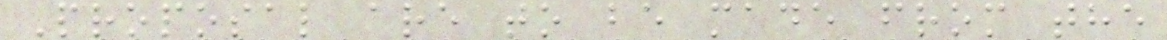Proposal are to be made from the
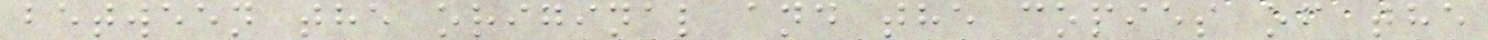between the original and the copies of the
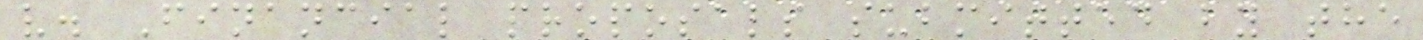v. Financial proposals submitted by the
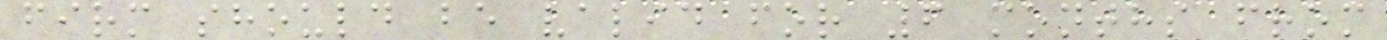firm should be valid for 6 months from
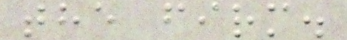the firm.
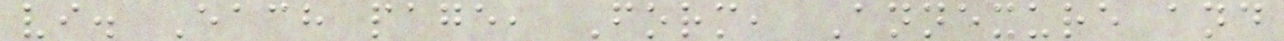vi. Each page, Form, Annexure and
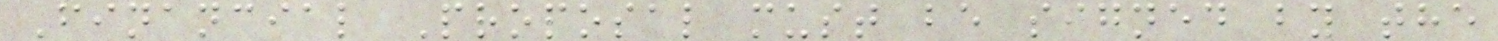Financial Proposal must be signed by the
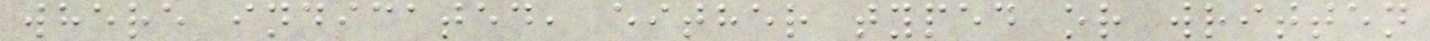where indicated, either typed or written
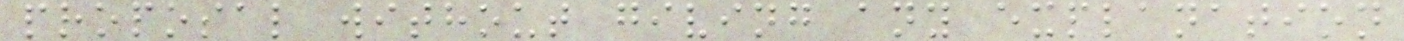proposal without giving any explanation
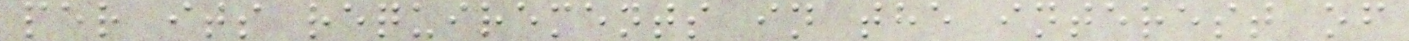per its requirements in the interest of
